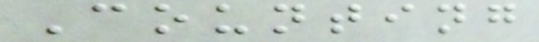Counting
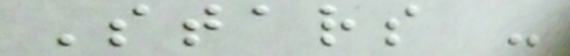Stars -
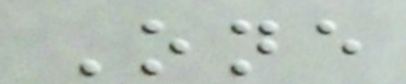One
